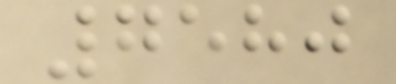7580
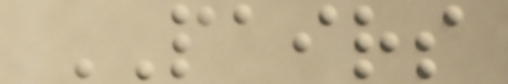PAIRS
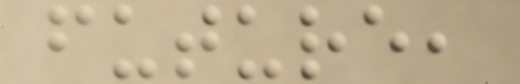future,
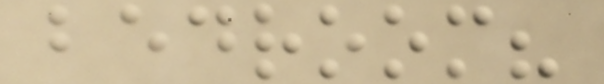bedroom?
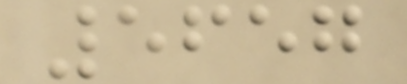5657
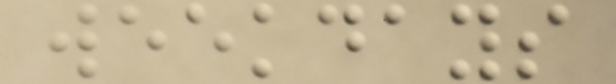weekdays
